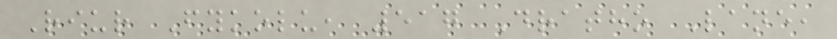Riur Fykolu, 517 Dratho Lane,
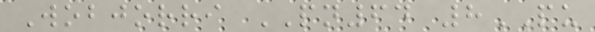Wobjorri PN64 8PU
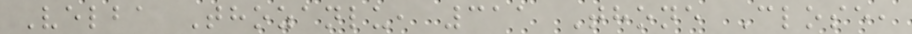Velba Thozanlu, 311 Thone Close,
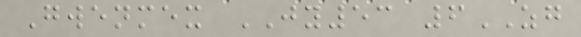Gwenmex JY53 6ZG
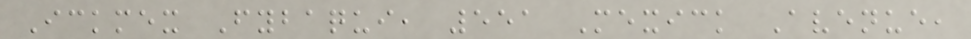Ickmex Fybaqui, 551 Mexick Avenue,
